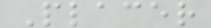Placer
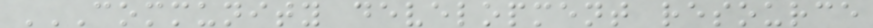COMMUNITY DEVELOPMENT RESOURCE
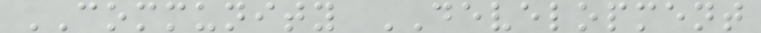COMMUNITY DEVELOPMENT
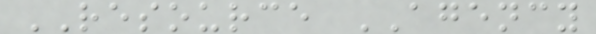RESOURCE AGENCY
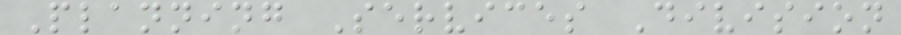Planning Services Division
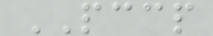PCCP
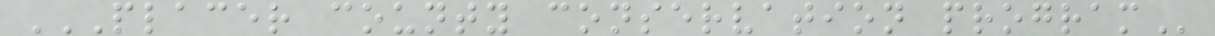PLACER COUNTY CONSERVATION PROGRAM
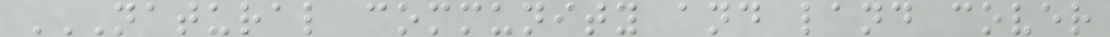NATURAL COMMUNITY AND LAND COVER
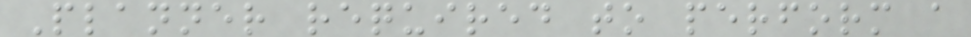Planner required to perform a
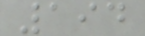194
